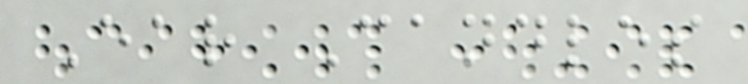Ear Candles
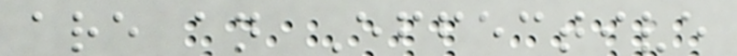are an Effective
